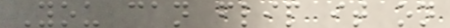You can flip it on
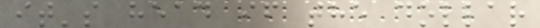it's head if the dollar
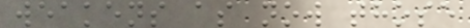weakens as now those
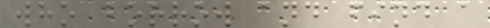who borrow and find a
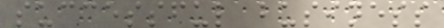successful business
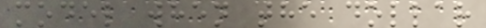model when the dollar
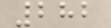282
